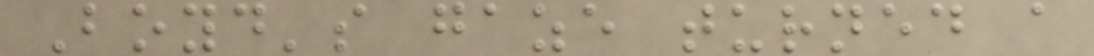Boyd's gaze turned a
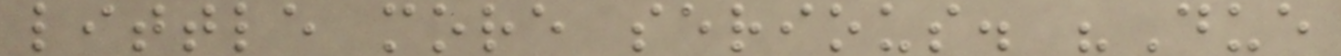little more serious. "Due
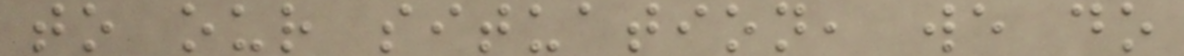to our situation, we do
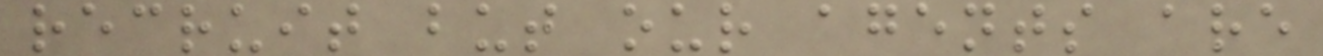recruit but our agents are
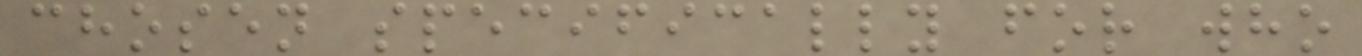chosen specifically for who
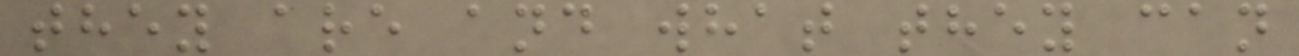they are and what they can
